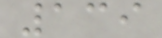139
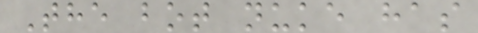The bot nuke has
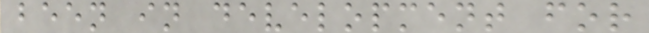been in development for
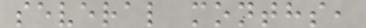several months,
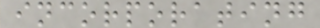incorporating
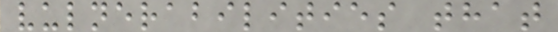vulnerabilities that
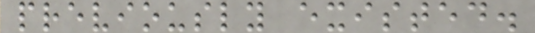previously existed.
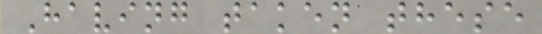Having taken these
